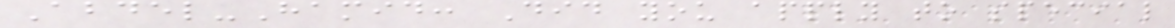Abdel-Hamid: Did you apply to special
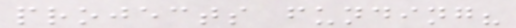projects funding?
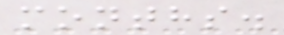months.
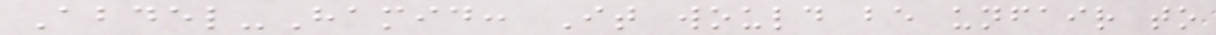Abdel-Hamid: It would be unfair to
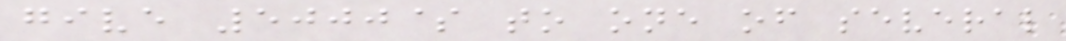give 5000$ to one of several
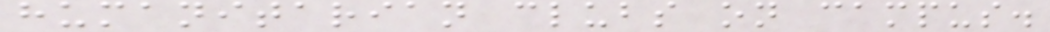humanitarian clubs on campus.
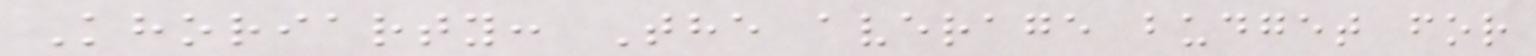Khoriarty: The average budget for
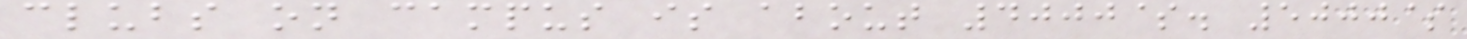clubs on campus is about 4000$. 5000$
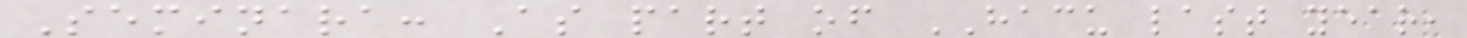Seminara: As part of HACU last year,
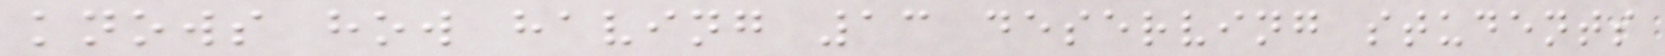knows how having 13 deserving students
